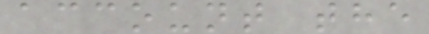account the
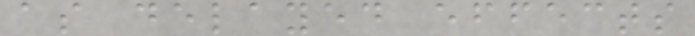as delayed effects
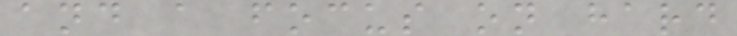and a focus on hard
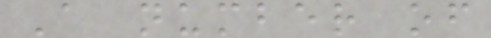A number of
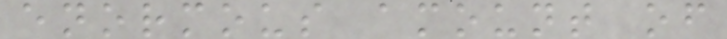enormous amount of
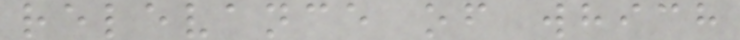relevance of which
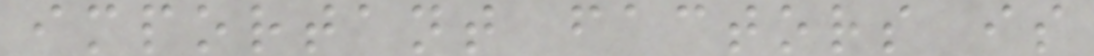important factors is
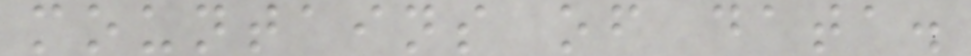mountains of data.
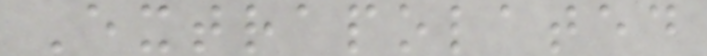Extrapolated
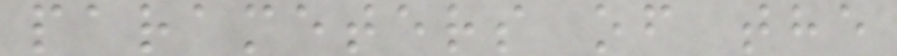parameters of the
